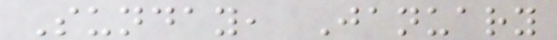Sunday, January
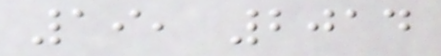19, 2014
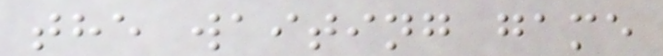the waiting game
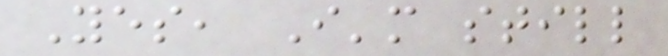Yes, I'm still
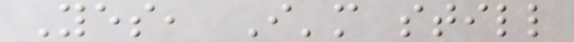Yes, I'm still
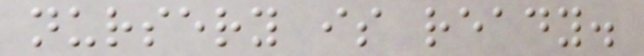nursery is ready.
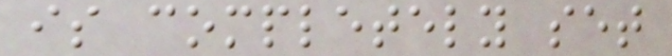is completely set
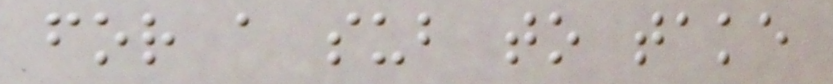for a sub to take
